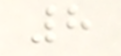8
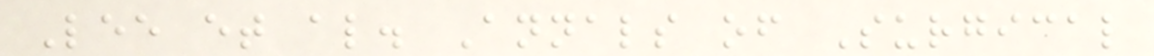Lee et al. Annals of Surgical
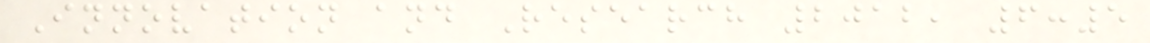Innovation and Research 2012, 6:5
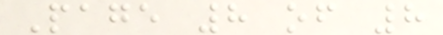Page 8 of 8
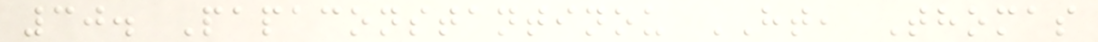30. Papaconstantinou HT, Thomas
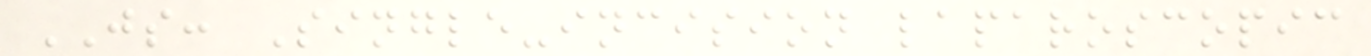JS: Single-incision laparoscopic
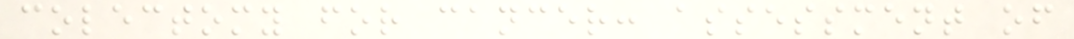colectomy for cancer: assessment of
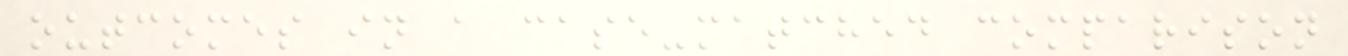outcomes in a case-matched comparison
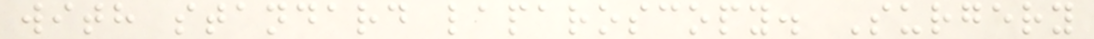with standard laparoscopy. Surgery
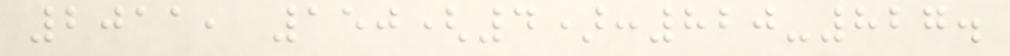2011, 150(4):820-827.
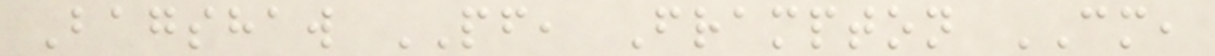Bagshaw PF, Frampton CM,
